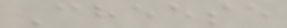Cheese
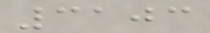3103
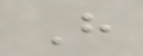H
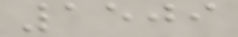1509
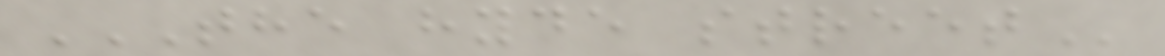THE HYDE STREET
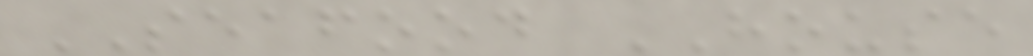SEAFOOD HOUSE
